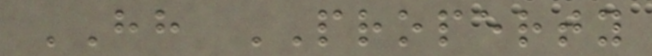HH PROPERTY
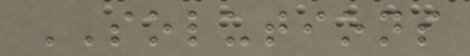SOLUTIONS
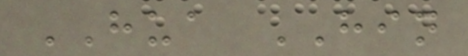HUA HIN
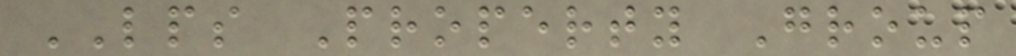LPS Property Group
